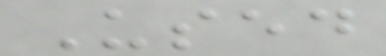Used
